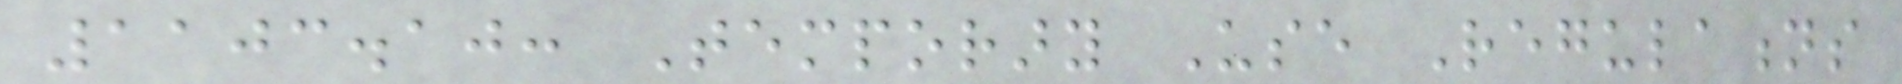1103.10: Temporary Use Regulations
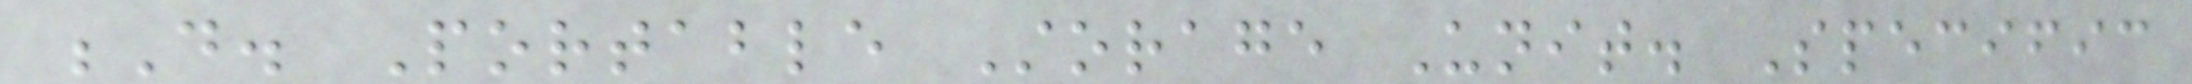D. Portable Storage Unit. Specific
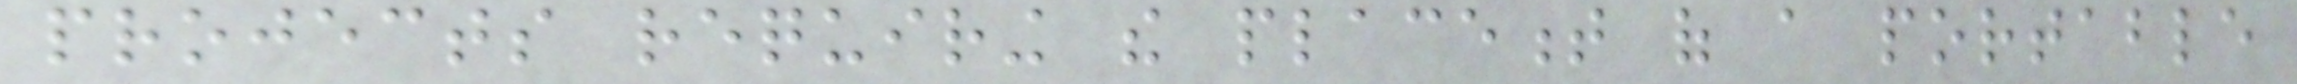projects requiring the placement of a portable
